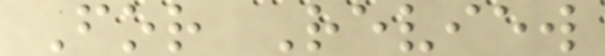For Review
